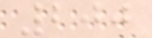200
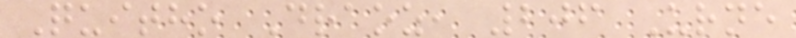Quitho Draoz, 206 Urne
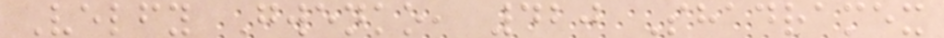Velfy Gwenko, 420 Shadramex
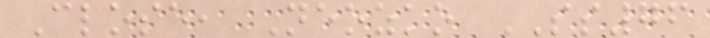Close, Neozko SS76
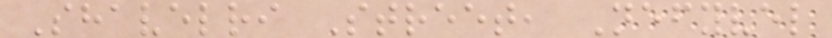Shavelri Street, Nefyvel
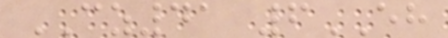CZ41 6EH
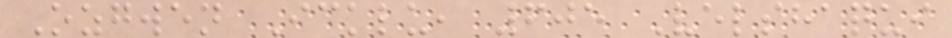Ozgwen Icklu, 605 Velshaqui
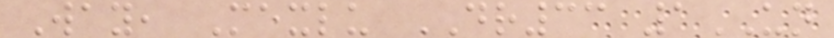Way, Mexlu DR33 1UN
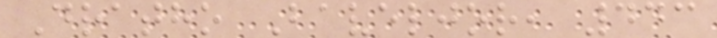Dratho Baveljor, 443
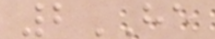2HE
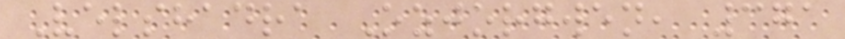Velshadra Ozjorgwen, 371
